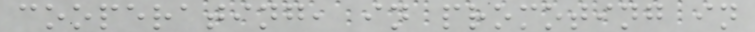cooperating, in promoting in
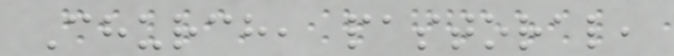Church, pastoral,
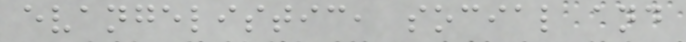evangelistic, social and
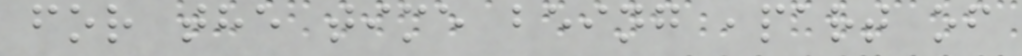for the time being ,part of
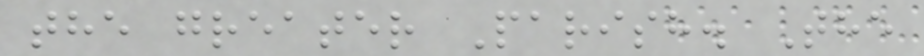the greater Parish. The
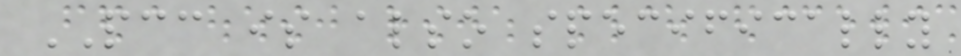PCC is also specifically
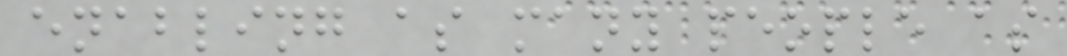enabling as many people as
